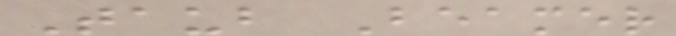Taub Beamer
